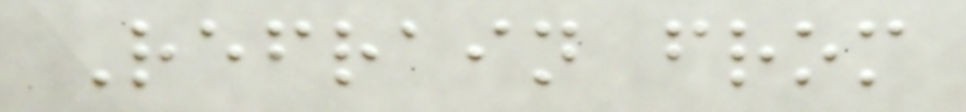Refrain from
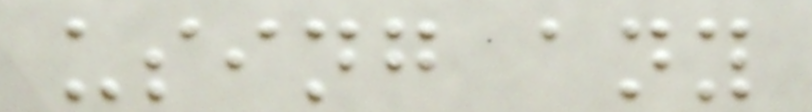using any
